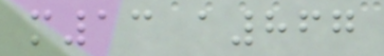m13 a867
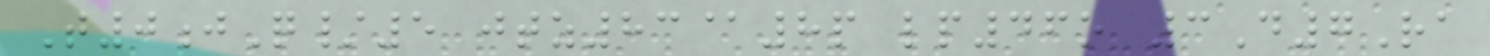T0jQ/5 jtz83@8p lp46o 3D7Ra
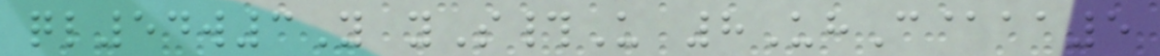ql54w3Y yS#U 8UhC@aa5
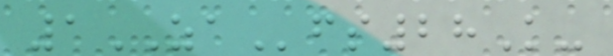1ZAfs28K-
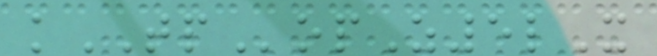kTPopZ5lX
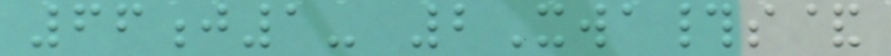66j1- 2Xwa#s&
